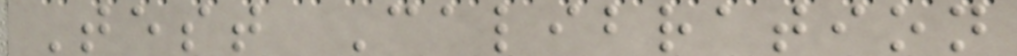Test Calibration
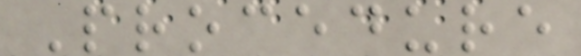Procedure
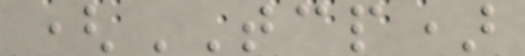(TCP)
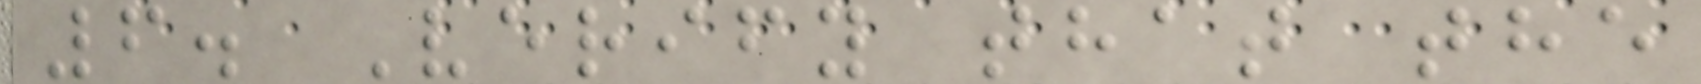6. Verify that the
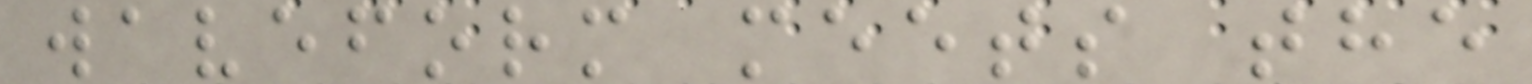waveform meets the
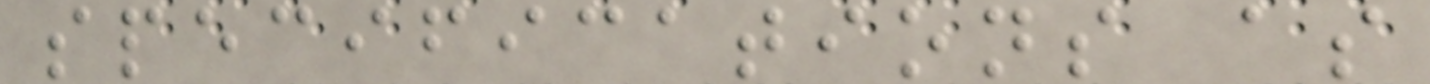specifications as
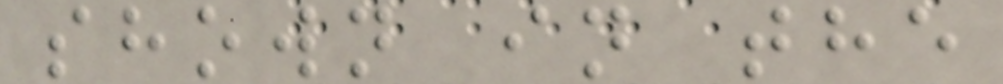shown in the
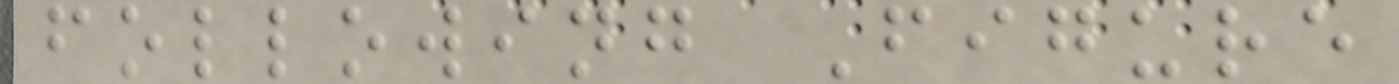following Figure
